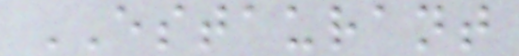ESTAURANT
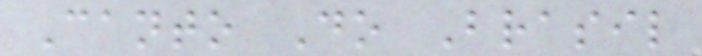Canto Do Brasil
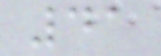41
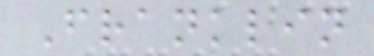Franklin
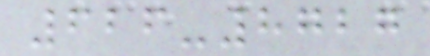626-8727
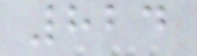824
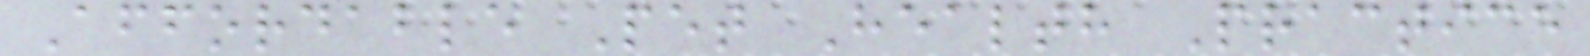Affordable Pet Health Practice
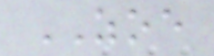ZOE
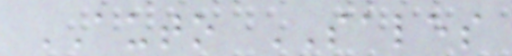AUTO SALES
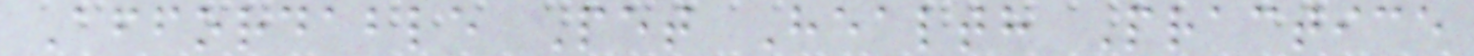Affordable Pet Health Practice
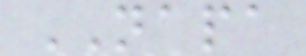NAPA
